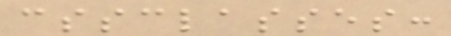cssclasses:
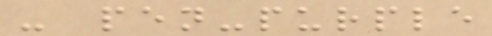- pen-purple
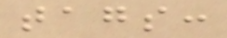tags:
